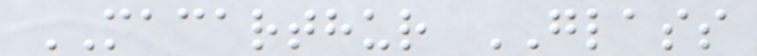MACARTHUR GLASS
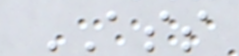ASS
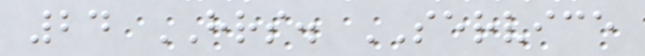24 HRS. SERVICE
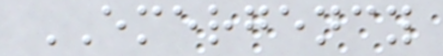EMERGENCY
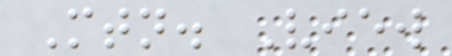Mtn. View
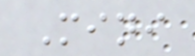Mini
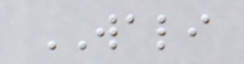WALI
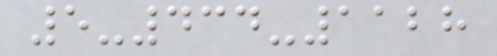5-434-1128
